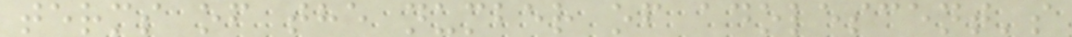terms of the number of adolescent's
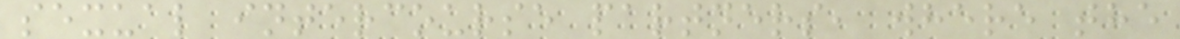sexual intercourse partners, where the
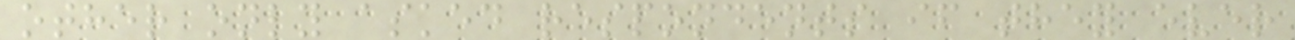other only asked respondents if they ever
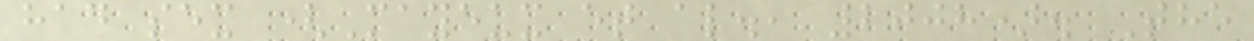had sex (Mayeux et al., 2008). The
